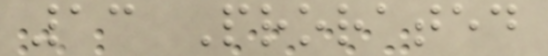13 Prorated
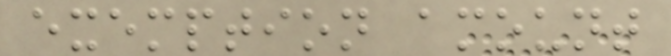exemption amount
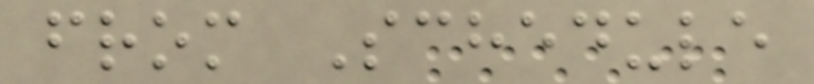from Schedule
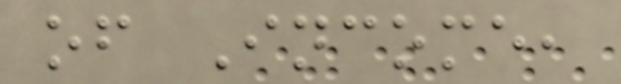of Income,
